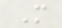M
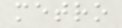metro
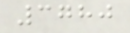3780
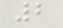2
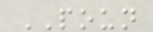POUN
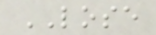LOSE
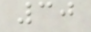30
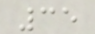35
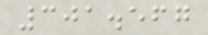301.567
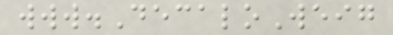www.DecaloWeig
